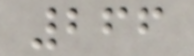266
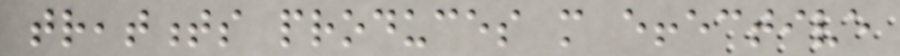treatments produces more effective
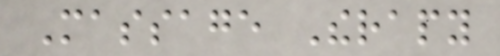Massage Therapy
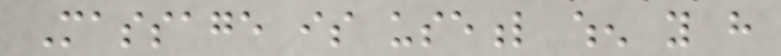Massage is useful when you have
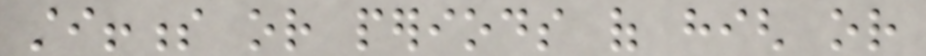stiffness or periods of high or
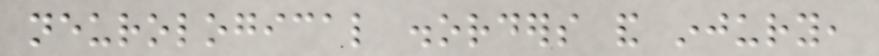neurological disorders and injury,
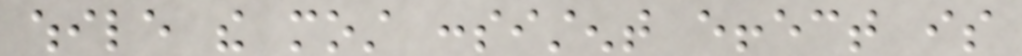while the most consistent effect is
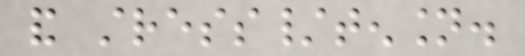and stress/tension.
